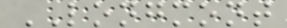LONGMONT
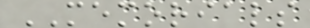MEMORIALS
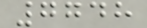7748
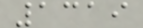1319
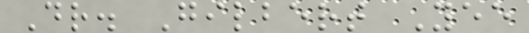Dr. Gilbert Yee
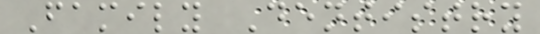Family Dentistry
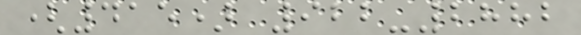(415) 922-2882
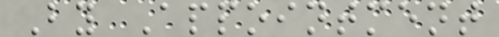By Appointment
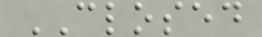CLOSED
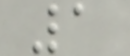1
